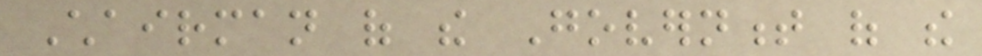Chairman of the Government of the
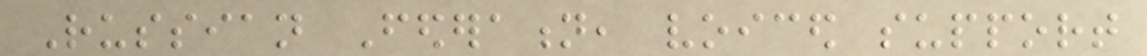Russian Federation, voiced support
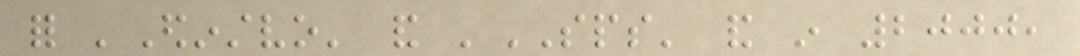for 'Edinstvo' and 'SPS' and in 2000,
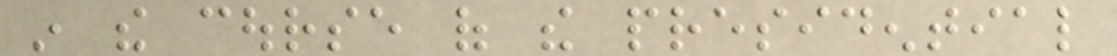in the course of the presidential
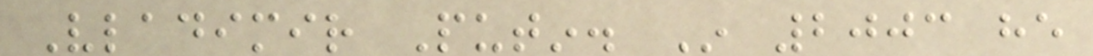Vladimir Putin. In 2003 he
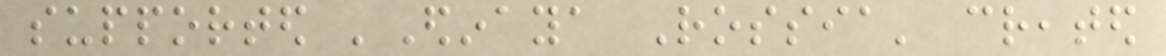supported 'Edinaya Rossia' created
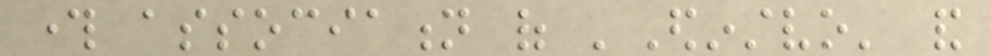through association of 'Edinstvo' and
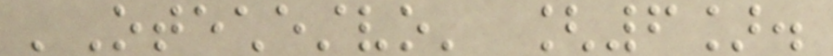'Otechestvo' [6].
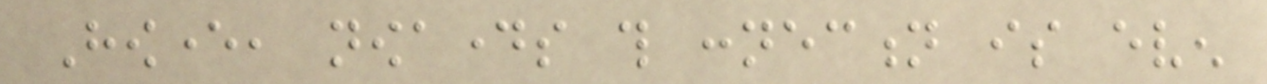However, nowadays this connection is even
